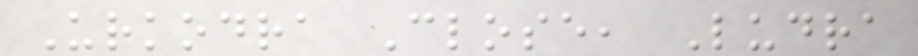Urkodra Close, Ludra
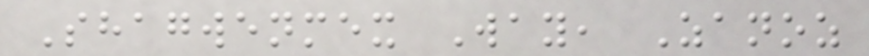Shagwenmex Way, Zanoz
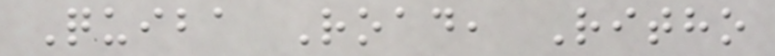Quiba Road, Ritho
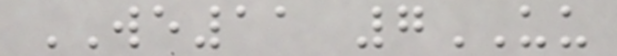WE11 7UU
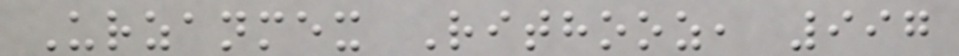Urzanmex Rithooz, 997
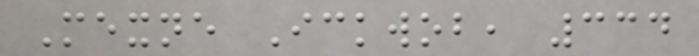Mexne Ickwob, 334
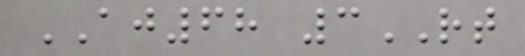AJ68 3RT
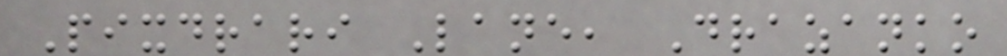Pixdrari Lane, Drazanko
